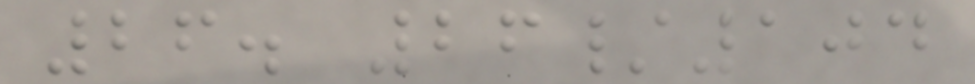26. 26/104
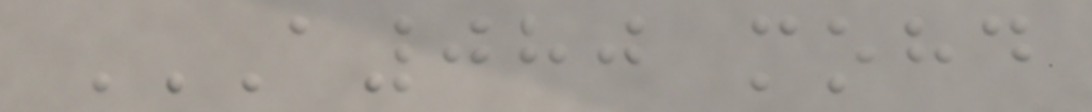A080 MOHD
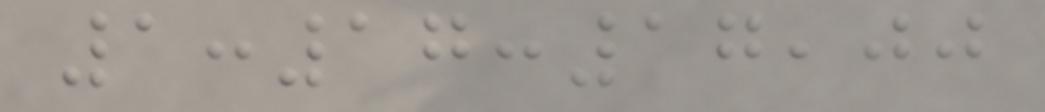1:17:17,00
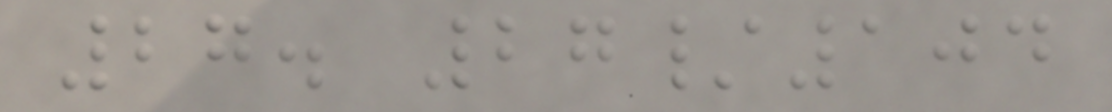27. 27/104
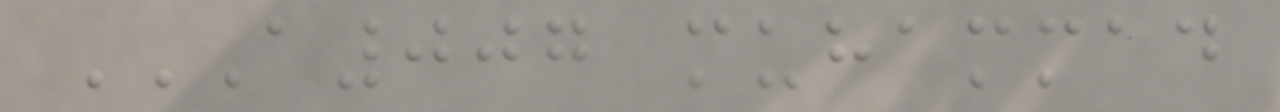A007 MUHAMMAD
